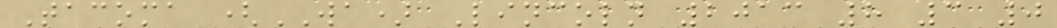Tacoma (WA) Lincoln 2013 8 3 0
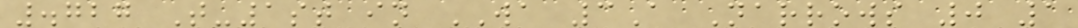.727 T-1st in WA 3A Narrows 0 1
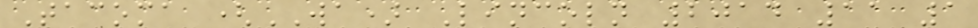Tacoma (WA) Lincoln 2014 11 1
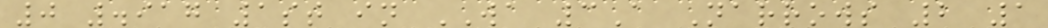0 .917 1st in WA 3A Narrows 2 1
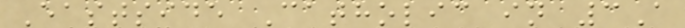Eastside Catholic in 3A
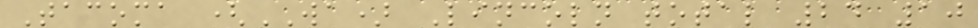Tacoma (WA) Lincoln total 24 10
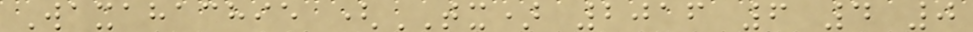Waxahachie (TX) 2016 6 4 0
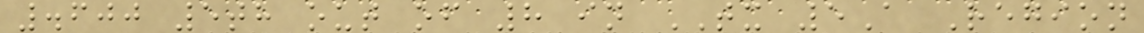.600 5th out of 8 in TX 5A Region
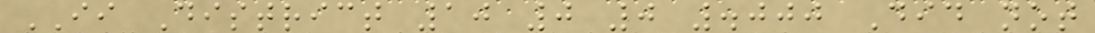II District 10 0 0 .000 Did not
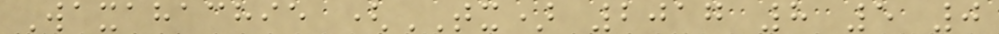Waxahachie (TX) 2017 8 5 0
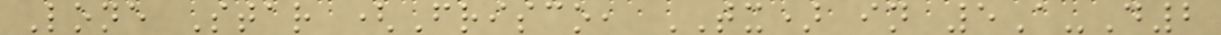Lone Star (Frisco, TX) in 5A-D2
